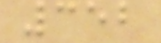352
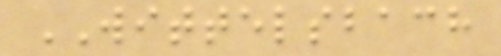WITTELSBACH
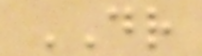DR
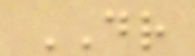DR
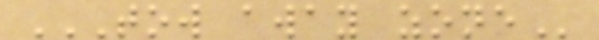TOW AWAY ZONE
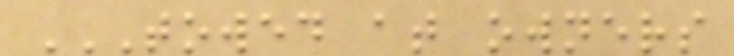TOWED AT OWNERS
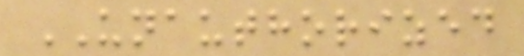UNAUTHORIZED
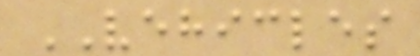VEHICLES
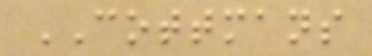COTTMANS
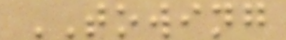TOWING
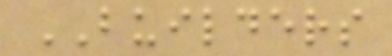BUILDERS
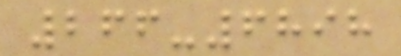266-6898
